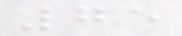75
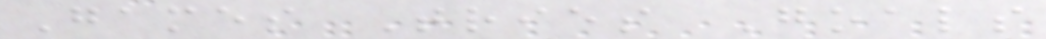Games Tries Goals
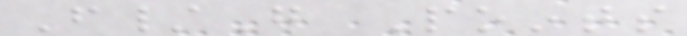F/G Points
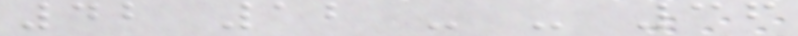42 12 - - 36
